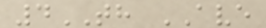4TH AVE
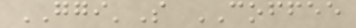GGI'S COFFEE
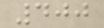400
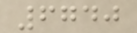6740
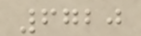6720
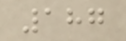187
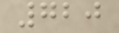720
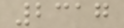2317
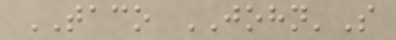TACO JOHN'S
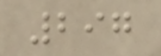297
